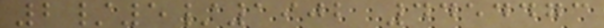2/5/1902 4454473
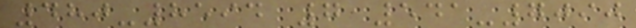480-8594 7 541-7090
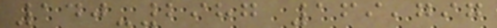140-2987 169,797
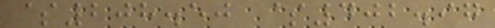$208.50 $402.97
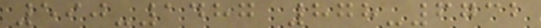590-1487 878-6732
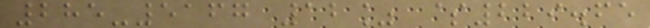285-5167 12% $229.65
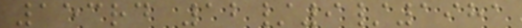153rd 12/9/1981
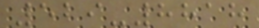529-8818
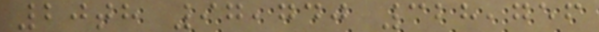20th 97,740 328,756
